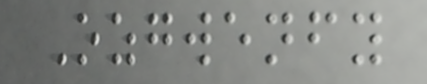Ozgwenfy
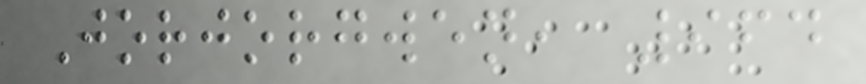Jorjorgwen, 964
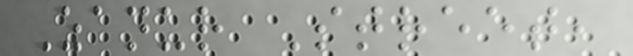Zanur Street,
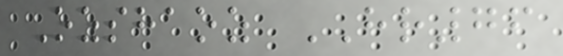Ozshaoz HR76
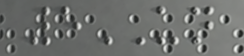5UN
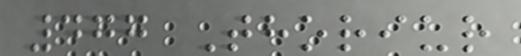477 Thoriur
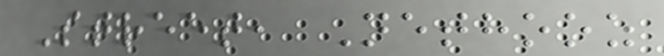Street, Nethooz
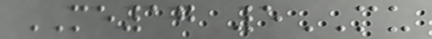ME17 5MU
